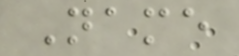Name
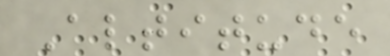Altitude
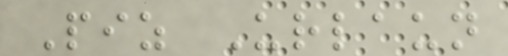Piz Urlaun
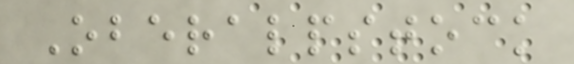Oberalpstock
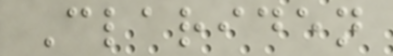Clariden
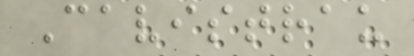Cavistrau
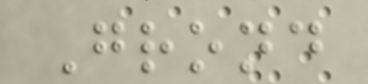Grond
